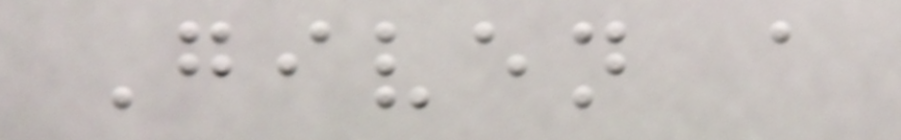Given a
